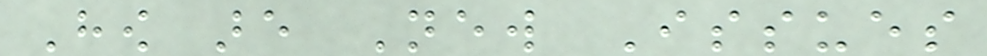How are New Issues
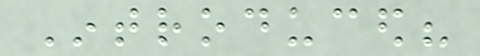Introduced?
